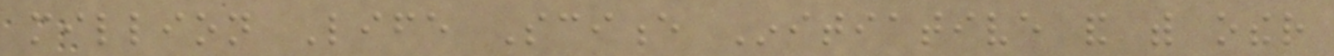million Life Science Initiative and with other
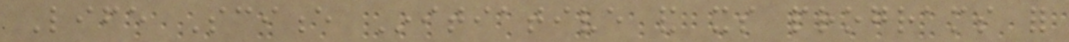Life Science Initiative and its programs for
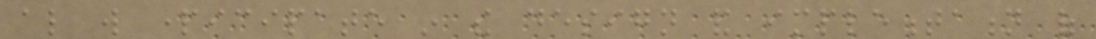also will participate in the design and implementation of
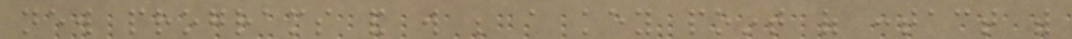new programs and will be a key point of contact with
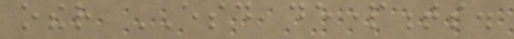other ESD departments.
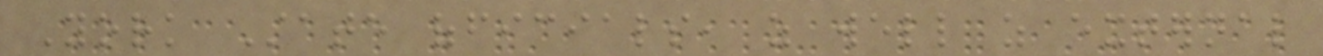York State officials, as well as external
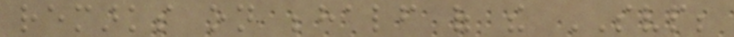remarks on behalf of the SVP;
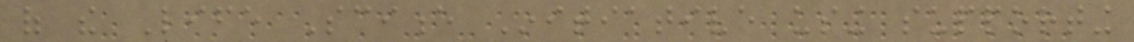of the Life Science Initiative using supporting
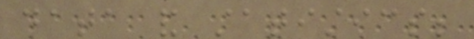data and statistics;
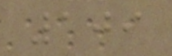109
